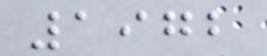1972
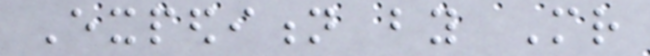Expedition by Mr
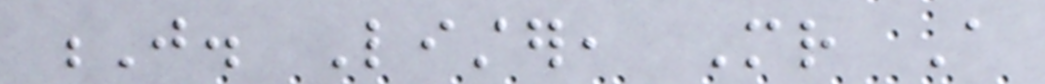J. Lister, Mr A
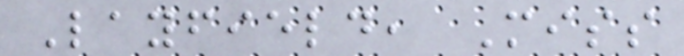Layfield, Miss
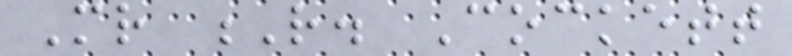Mr R. Cockett
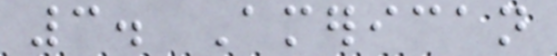3. American
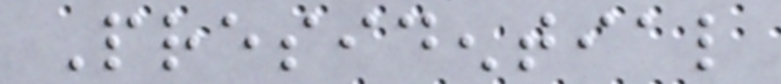Presidential
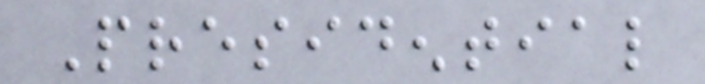Presidential
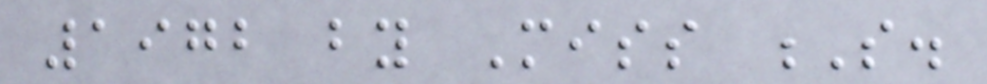1972 by Miss S.
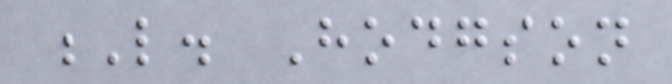L. Hodgson
